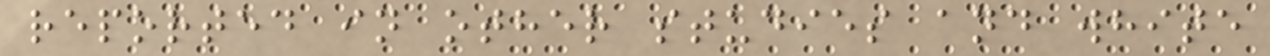reported in other studies and white
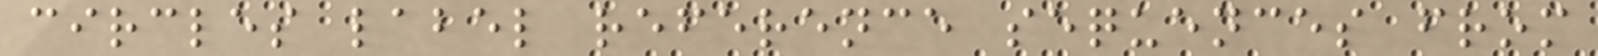circles label reference sequences from
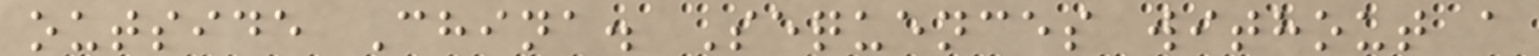outside China. Sequences without a
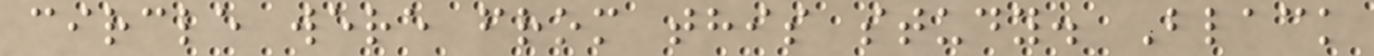circle were from this study. Black
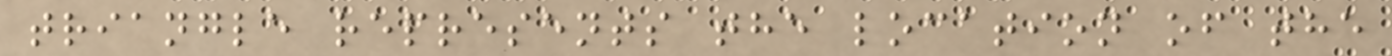triangle represents the location of the
